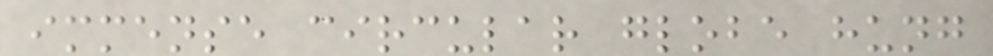immense circular globe hung
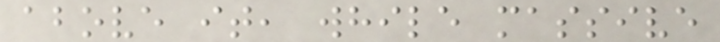above it, while massive
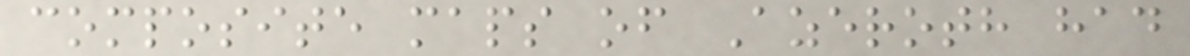composite maps of Azeroth had
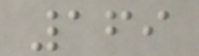169
